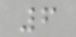6
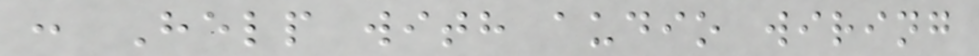: Help with audio wiring
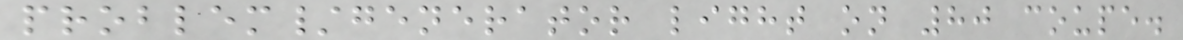problem/generator light on 80 coupe.
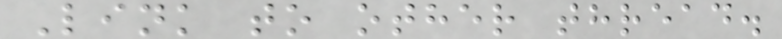Link to other thread.
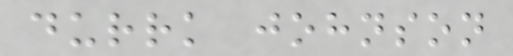durrk johnson
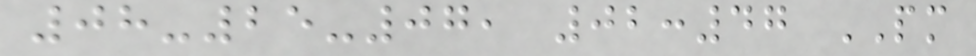08-25-07, 02:47 PM
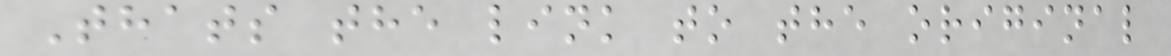Thats the link to the original
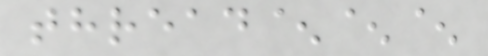thread^^^
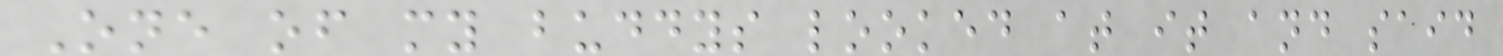One of my buddys looked at it and said
